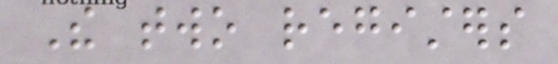The two registers
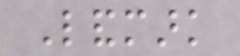Landmark
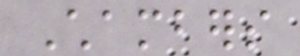Chambers
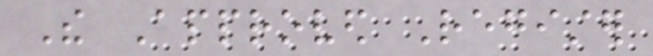The Approved Register
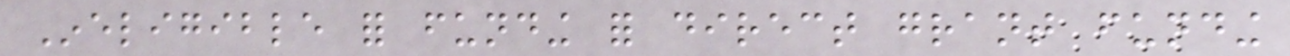Ineligible for funding for direct grant funding
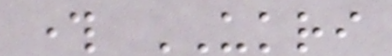through UKRI
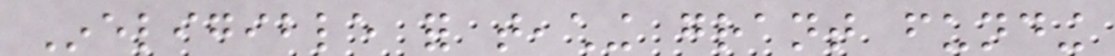Ineligible for teaching grant funding
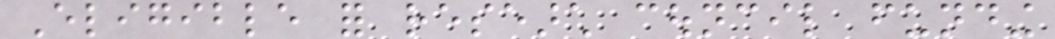Eligible for research council funding
